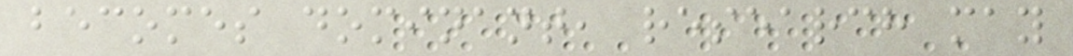becomes dominant, research may
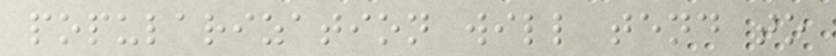popularization will tend to
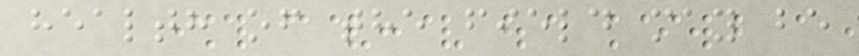health of the field may be
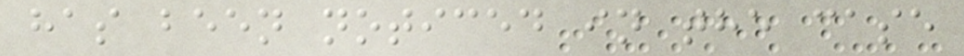has been noticed in the case
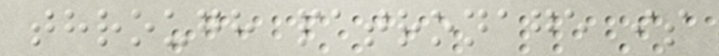through patronage is
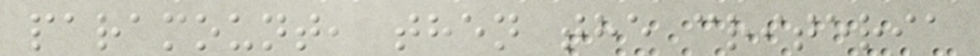paramount, then the criteria
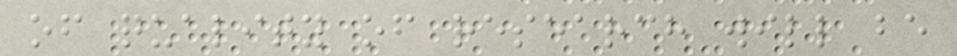of quality of research will be
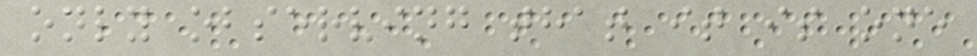only observing that it is one
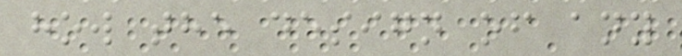how the design of any
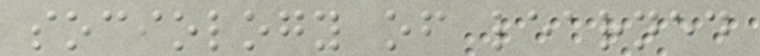sociology of learned
